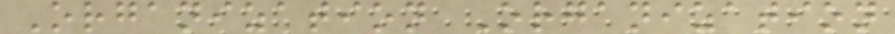Organization Organization
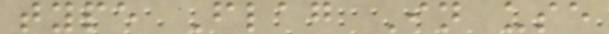type Flag In use
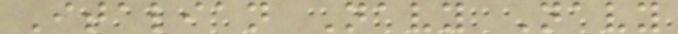Italian Navy Navy
